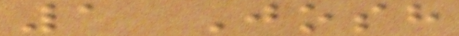1 Josh
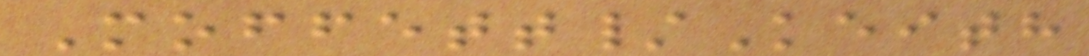Moffett/Keith
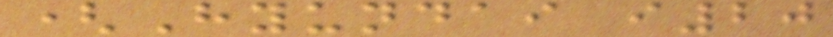(Hyundai i20
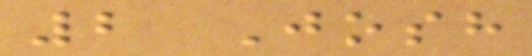2 Josh
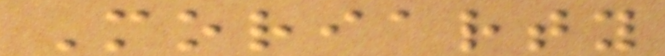Moriarty
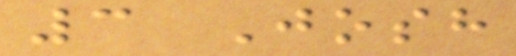3 Josh
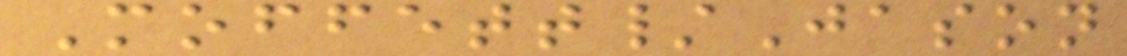Moffett/Jason
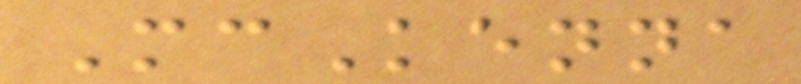McKenna
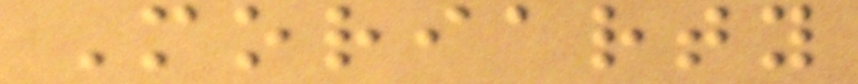Moriarty
